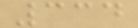334
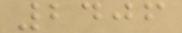2406
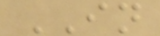IN
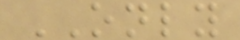ONLY
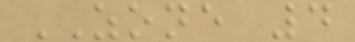ZONE 4
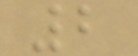2
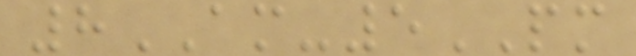8AM-5PM
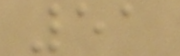51
